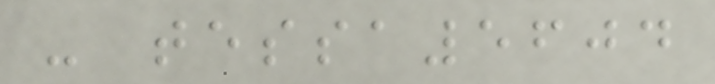- tessa5604
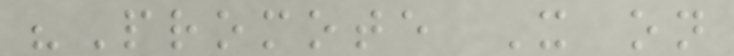"Promote It on
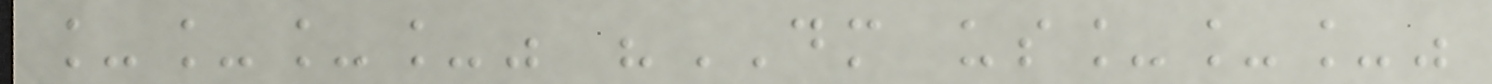____" "DM us___"
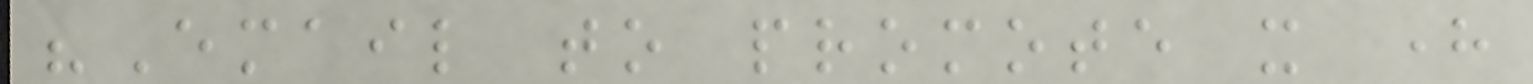"Email to promote it here
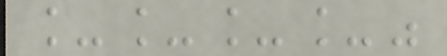____"
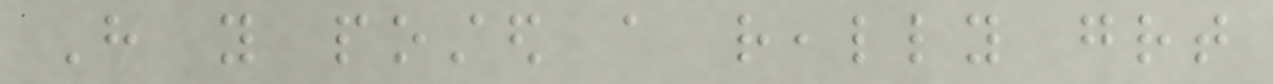Have you posted a really great
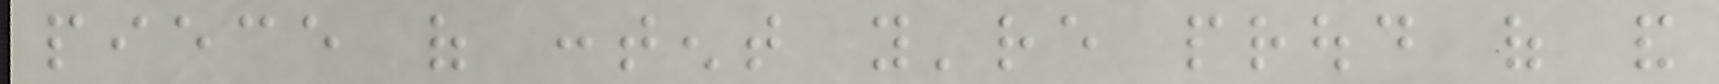piece of content you're proud of and
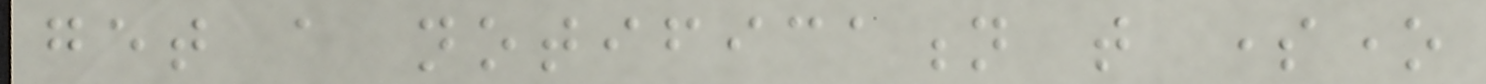get a notification that someone
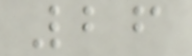26
